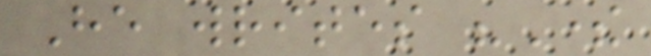He writes "There
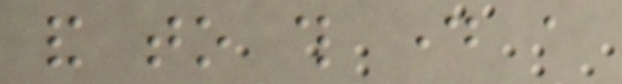and to this day a
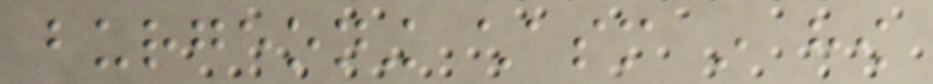burgeoning chasm in how
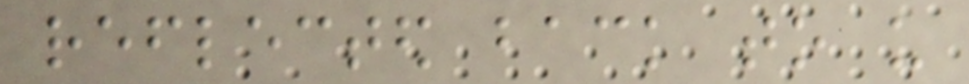reflected back to us
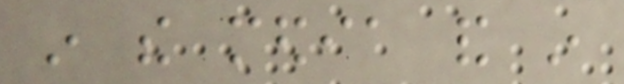in the media and in
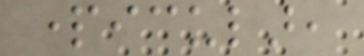particular,
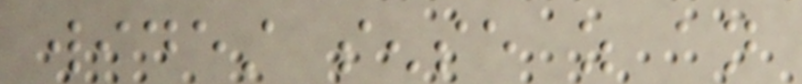widest sense as an
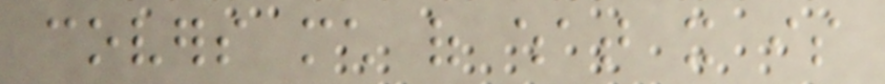covers much of what it is
